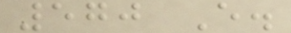570 E.
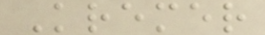Kremer
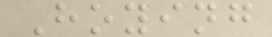Hoying
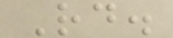Rd.
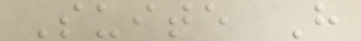Suite H
